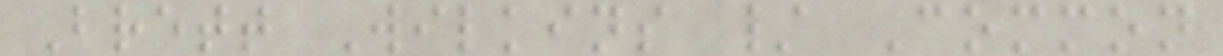Brett Wilkins / Common
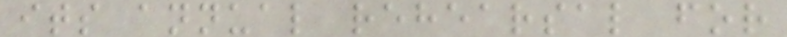its annual rehearsal for
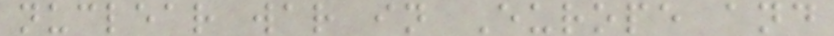nuclear war in Europe and
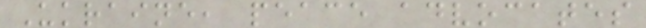Ukraine, peace advocates
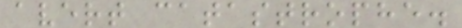avert catastrophe.
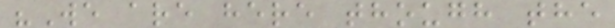"We are here though the
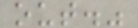out."
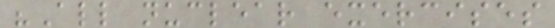"All nuclear exercises
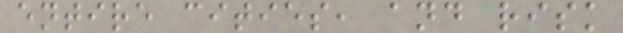entire cities, and risk
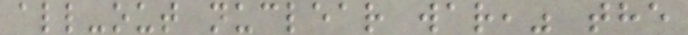all-out nuclear war," the
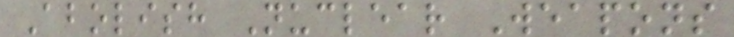Abolish Nuclear Weapons
